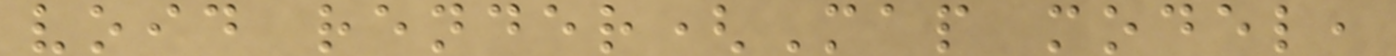void render(Map model,
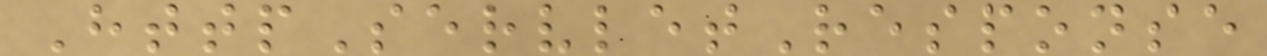HttpServletResponse
